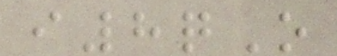i8qO
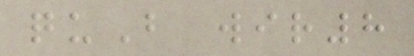quB wir8
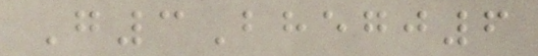G3Bhegj6
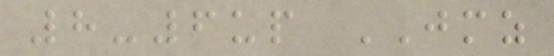8-6up JMZ
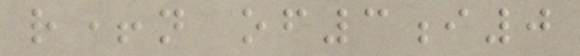r+n of3i0
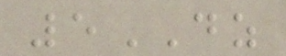5DZ
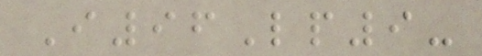I96Lp9-
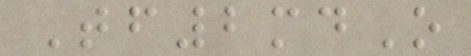Tf2mdO
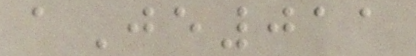aJe011
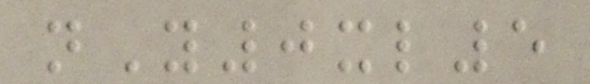nY0xl5
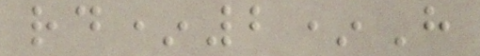rd*2*H
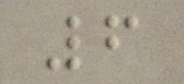6
